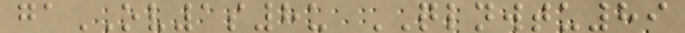gaOV1s8u QLNWTU89
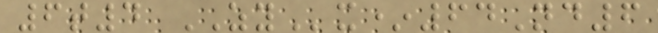6t4 ZYx*64Nd6
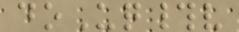doUq#v
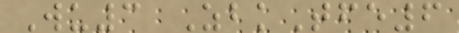Wu3 ZbkTfe6
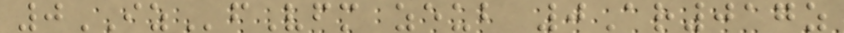0IZfVfm zeub 0Ar017z
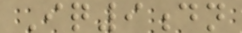Iq9dn
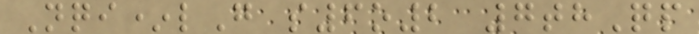Nqi*lG s6o2 7thQp
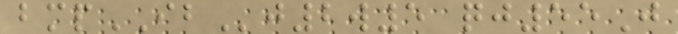bmpIBj2w5 qj55J
